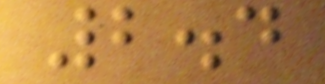2.4
